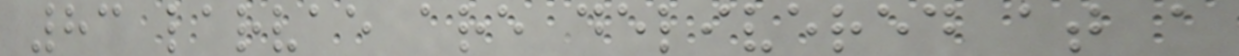83 larvae are delivered at a
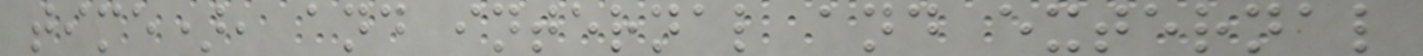time), and internal and external
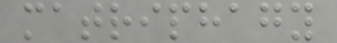matriphagy
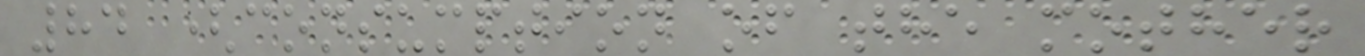84 (consumption of the mother
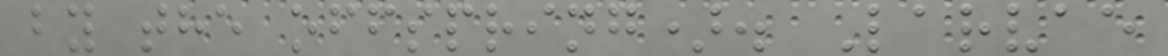by the offspring). Larvae
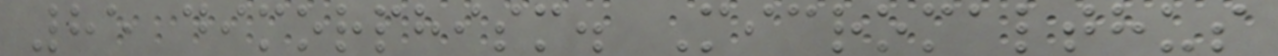85 dimorphism. Micromalthus
